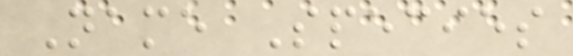Name Species
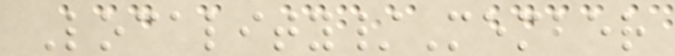Locality/Member
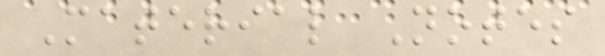Material Notes
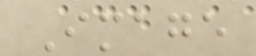Image
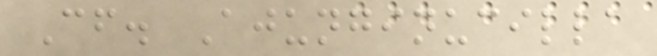Cf. Ajunginucilla
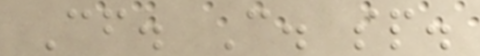Cf. C. sp.
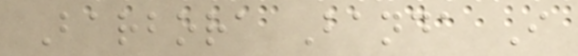Barbora Banda I
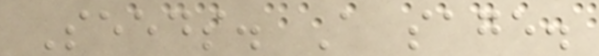Seeds. A sage.
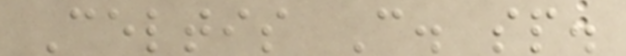Celtis C. sp.
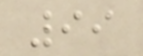99
